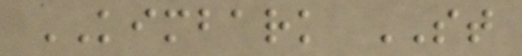KIMBARK ST
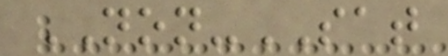NON-SAT
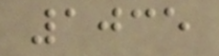1035
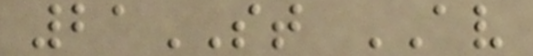21ST AV
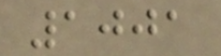1001
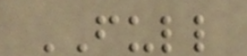FULL
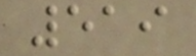519
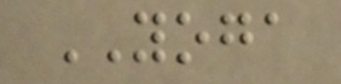YOGA
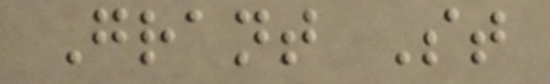Grant St
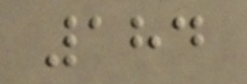184
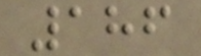186
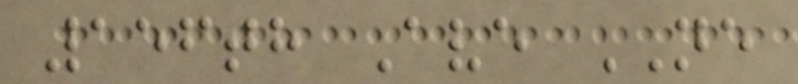156th Ave NE
